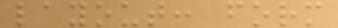layout: form
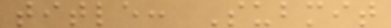title: Submit
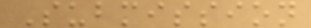Submission
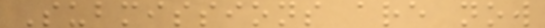Submissions are now
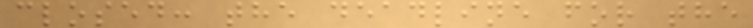closed: the deadline for the
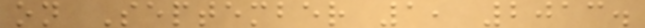on September 1, 2013.
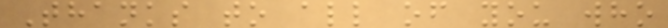Thanks to all of you who
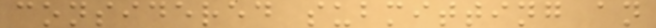considered submitting an
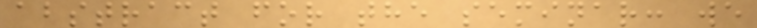abstract for the seminar: we
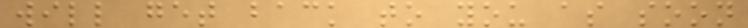will get back to you as soon
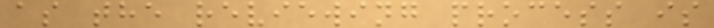as the reviewing process is
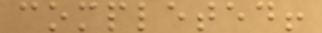completed!
